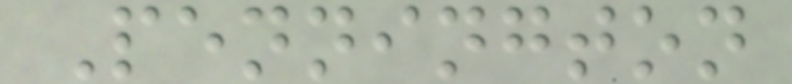Pennington
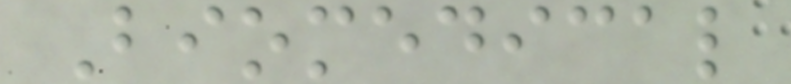Biomedical
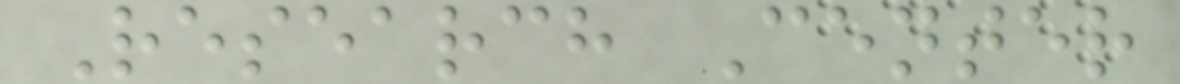Research Center
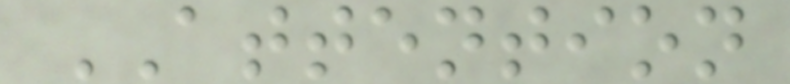ATTENTION
